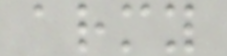army
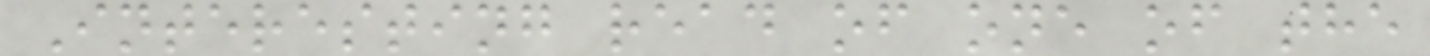Interesting read of one of the
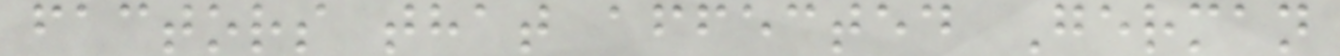factors that affected German
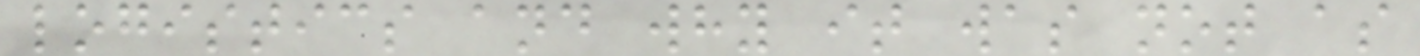logistics and why it was not as
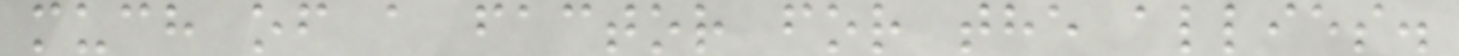much of a factor for the allies.
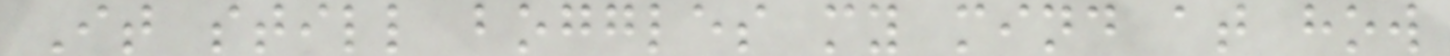It still boggles my mind at how
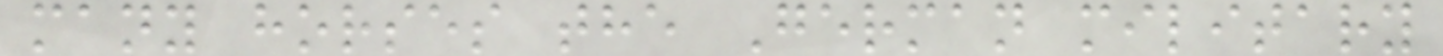many horses the German military
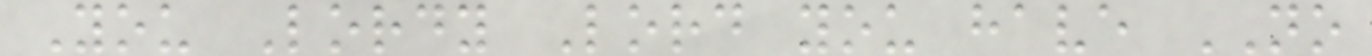You Lordy Lord you have NO
